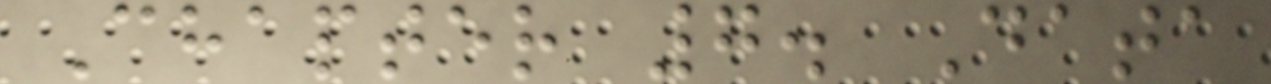Chapter 7. Data
